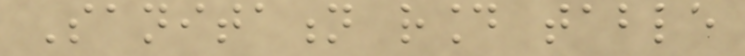Sanitation round table
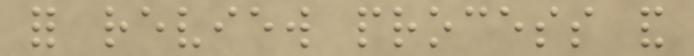for review process and
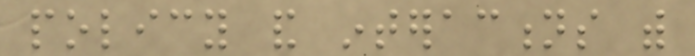policy and interactions with
